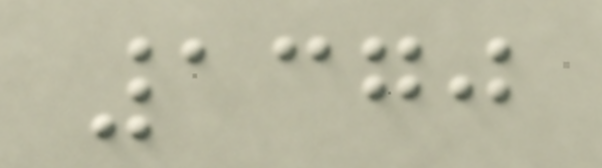1370
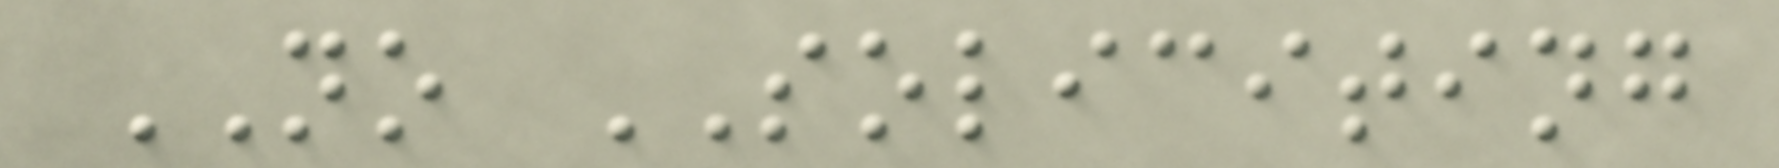NO SOLICITING
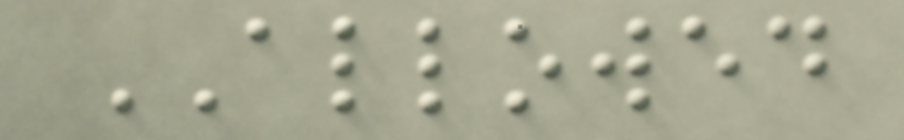ALLOWED
